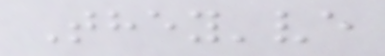They've
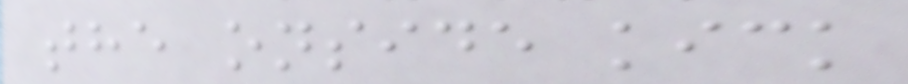the onside kick
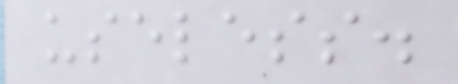useless.
